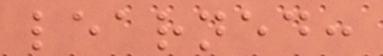learned:
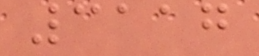3117
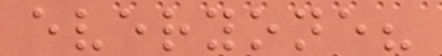everyone?
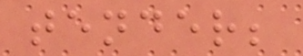tender;
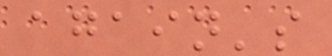again's
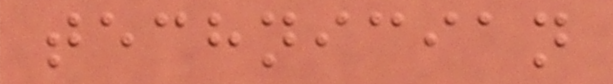technician
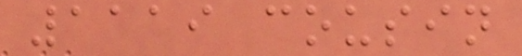1119 cousin
